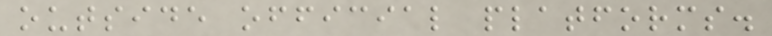outside official platforms.
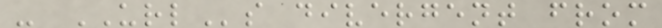- URLs divergent from
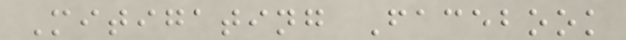Mitigating Facebook
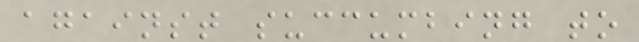against succumbing to
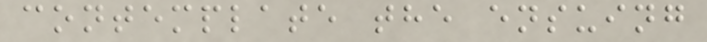contemplate the ensuing
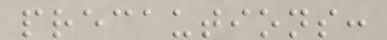precautions:
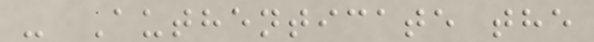- Authenticate the
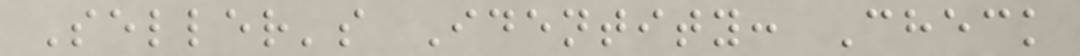Seller's Identity: Check
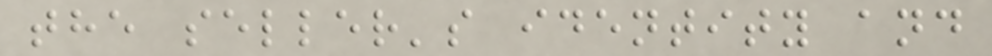the seller's identity and
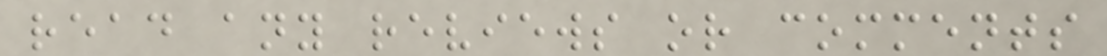read any reviews or comments
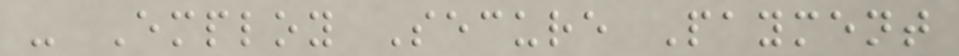- Employ Secure Payment
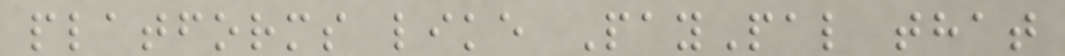platforms like PayPal that
